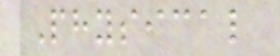Physical
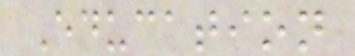Education
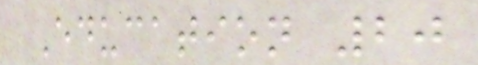Education 20
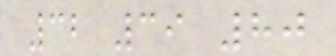32 39 80
